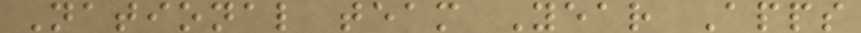National team Year Apps
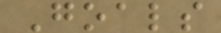Goals
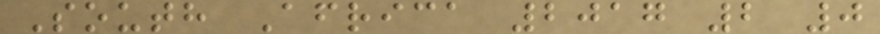South Africa 2017 2 0
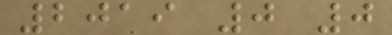2019 0 0
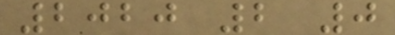2020 2 0
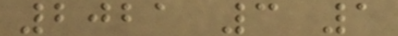2021 3 1
